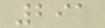291
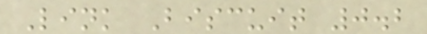Link Biscuit 0.2
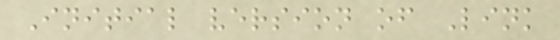Initial version of Link
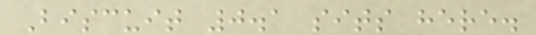Biscuit 0.1 sits here.
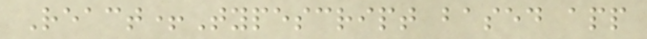React+Typescript based app
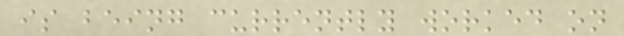is being currently worked on
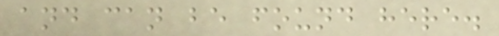and can be found here.
